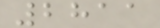2811
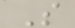S
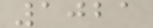1021
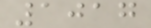1017
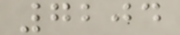7204
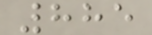885
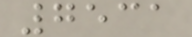7531
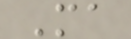Ma
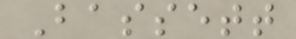Bassett
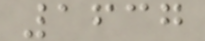1637
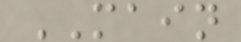MAIN
